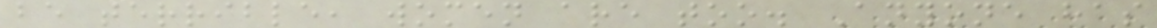be terrible, women are too. Anyone has
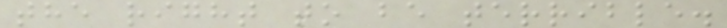the right to be terrible.
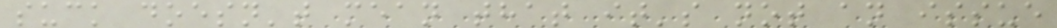suck doesn't mean that it's not an issue
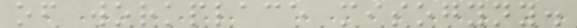of workplace misogyny.
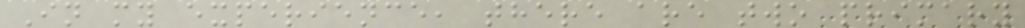In my experience, there are two primary
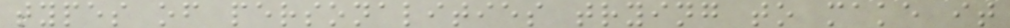types of personalities trying to make it
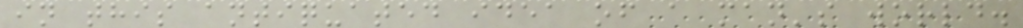in this antiquated idea of a man's world.
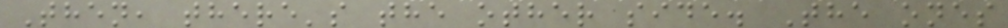Then, there's the other side. The ones
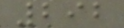292
